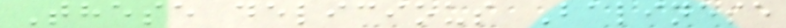These delicious Balinese
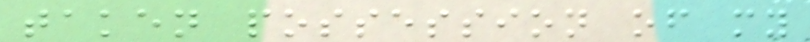taken possession of my
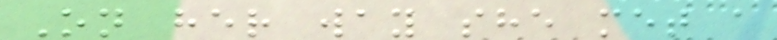On her way she met a
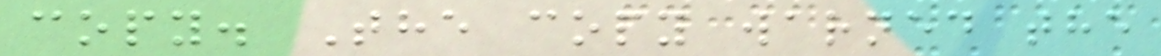copy. The copy warned the
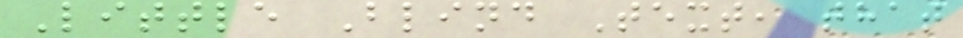Little Blind Text, that
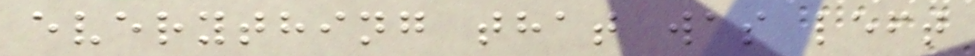everything that was left
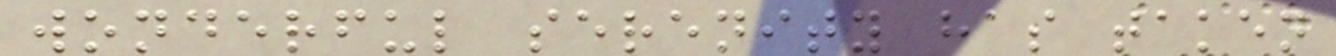wonderful serenity has taken
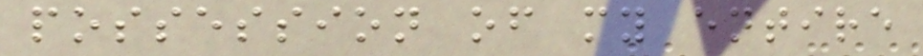possession of my entire
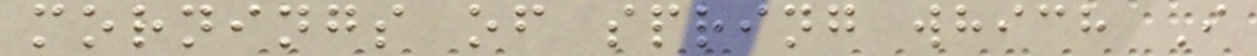mornings of spring which I
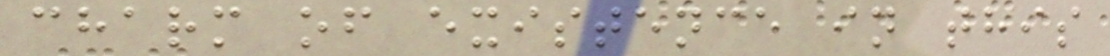charm of existence in this
